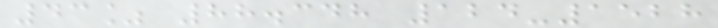43% 88.348 124-1528
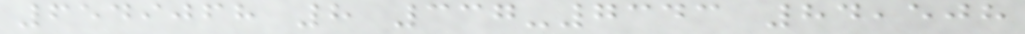6549068 8 337-7343 84,508
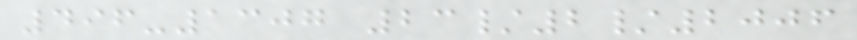496-1307 23/2/2006
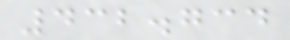432.734
